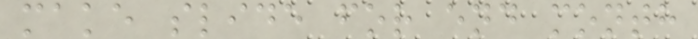make slide for end month
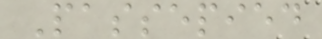Passepied
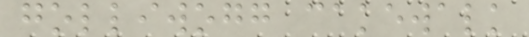golliwogg cakewalk
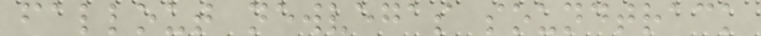fallout newvegas soundtrack
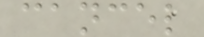cancel
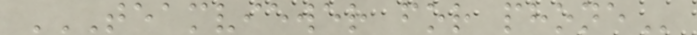TEAMVIEWER FOR PHONE
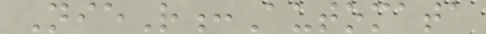NieR:Automata
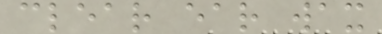clear ear wax
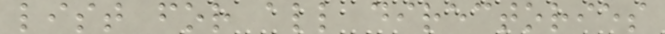list for all directories
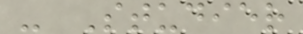- Studier
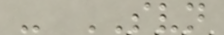- SVN
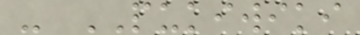- PUKIWIKI
